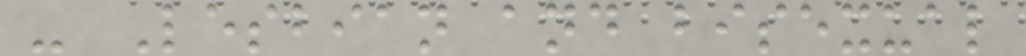- Lesbian and bisexual
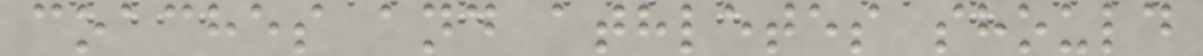coaches and athletes should
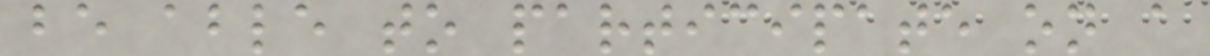be able to participate on a
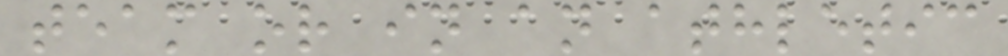team or in an athletic
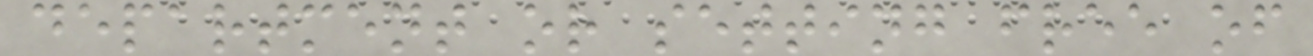department or setting free of
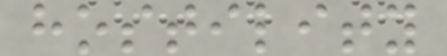hostility
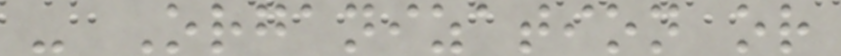- Organization or
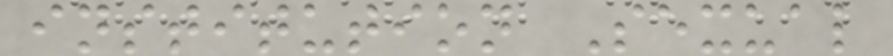institution Sexual
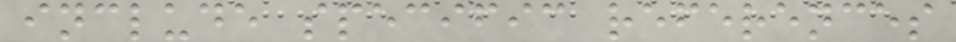include specific references
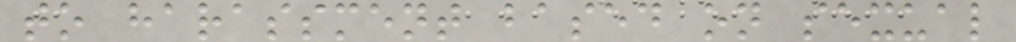to harassment based on sexual
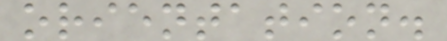orientation.
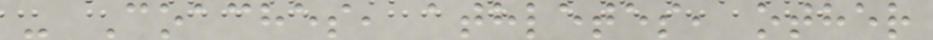- Coaches, athletes, other
